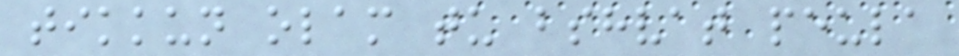tikkun olam tu bshvat peula
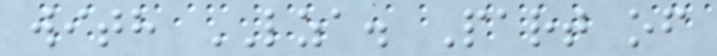with LZA. Part of
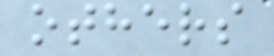others
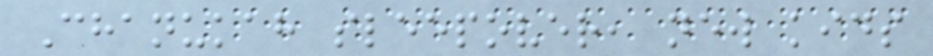Chanukah sleepover, new kids
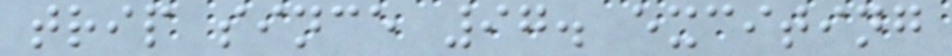trip since 97. exciting
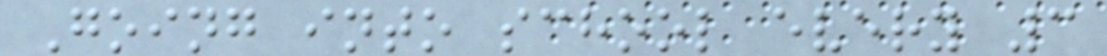Going into school every 3
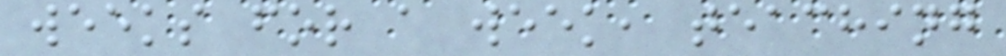weeks for a week, teaching
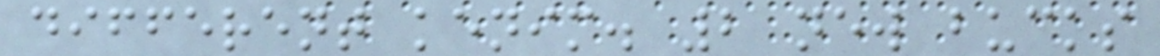different kenim. 2 new bucks
